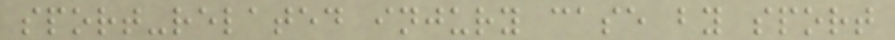sport-related injury case by sport
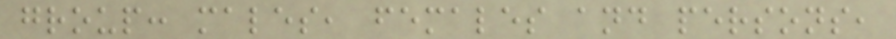group: males, females and persons,
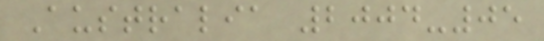Australia 2004-05
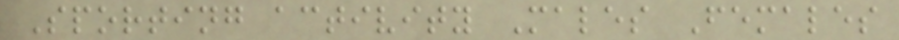Sporting activity Males Females
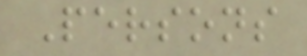Persons
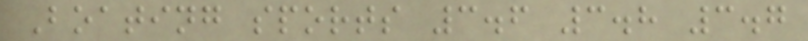Boating sports 3.6 3.8 3.7
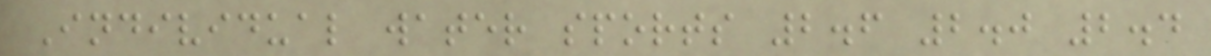Individual water sports 2.6 2.0 2.4
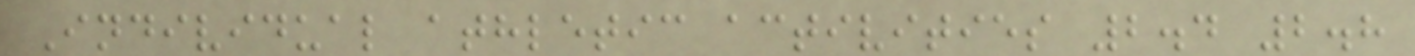Individual athletic activities 2.4 2.8
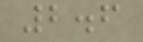2.6
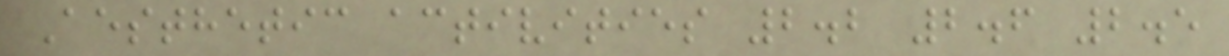Aesthetic activities 2.2 2.6 2.5
